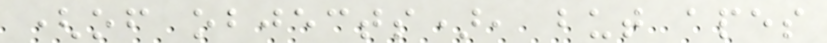(of objects), but apes
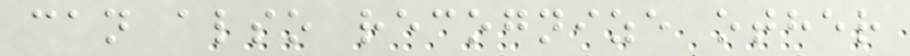can also recognize other
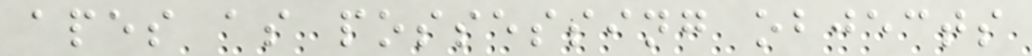apes as possessing objects
